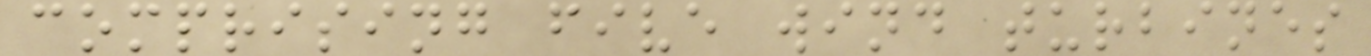comprising five wind turbines
